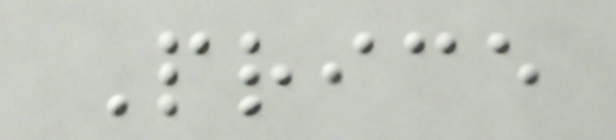Price
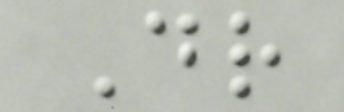Dr
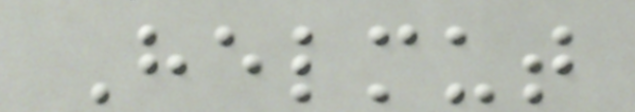Helmut
